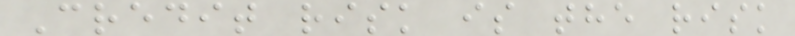Credit risk is the risk
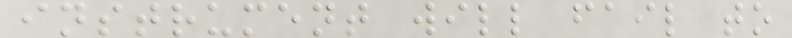instrument will fail to
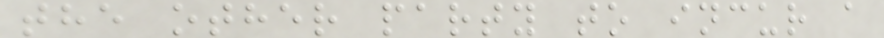the other party to incur a
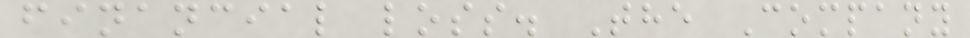financial loss. The Company
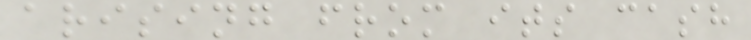arising from its cash
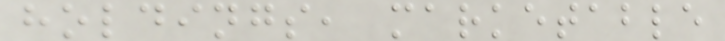holdings, marketable
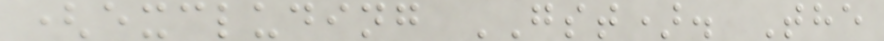(excluding GST). The
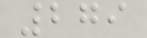279
